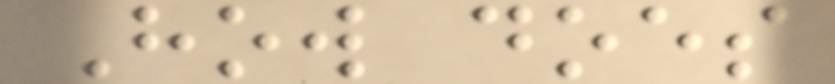How does
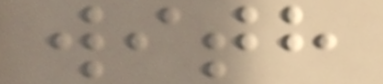with
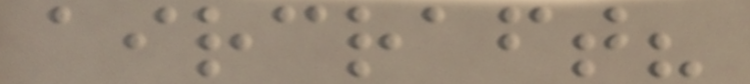aircraft?
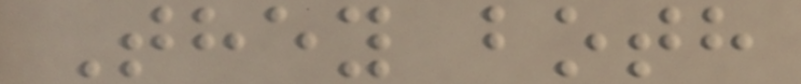They both
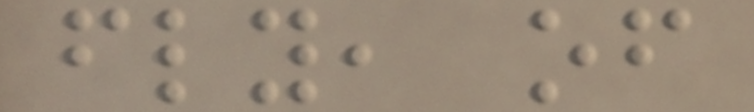fly, of
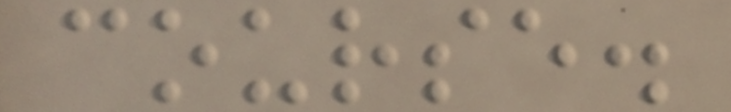course.
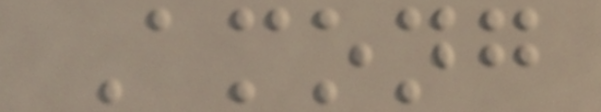Among
